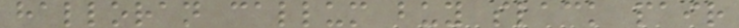halloran callum buy slack pair
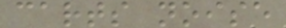carts noise
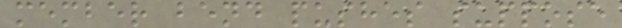member bend pushes suppose
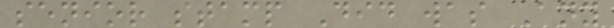senior stamp Did was Any
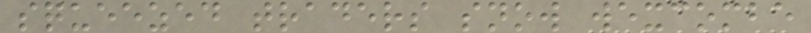squeezed traders snow wexcombe
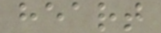heart
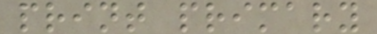print primary
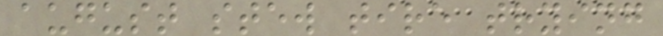august stew tire trying
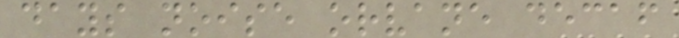days noise orvane decaf
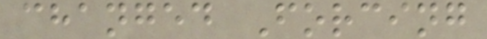changed Forcing
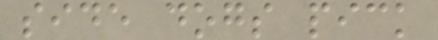side dogs pick
